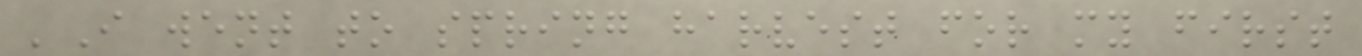'I went to spring harvest for my first
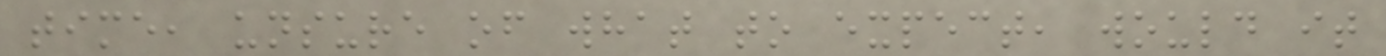time, unsure of what to expect, would it
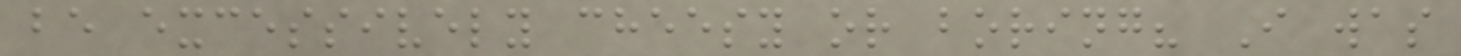be excessively cheesy or boring? I was
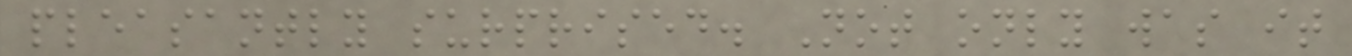pleasantly surprised. Not only was it
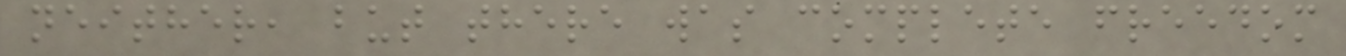neither, but there was complete freedom
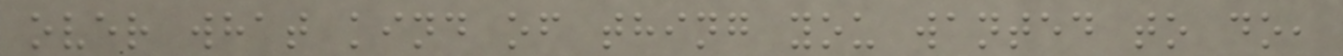over what kind of thing you wanted to do,
